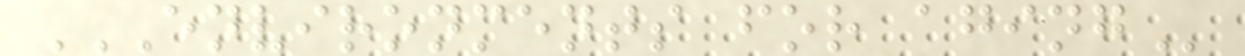ENVIRONMENTS FOR AGING
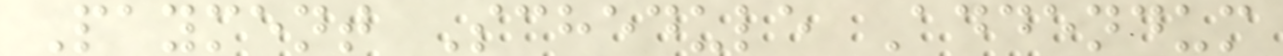Payment Schedule Addendum
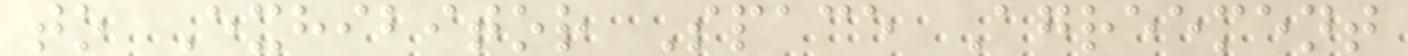to Exhibitor Space Agreement
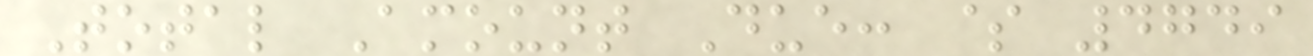Total Amount Due: $ 4749
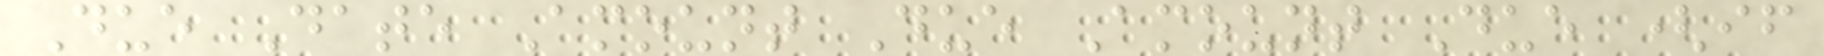Due Date Amount Due Amount Due (if
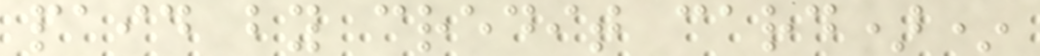paid by credit card)*
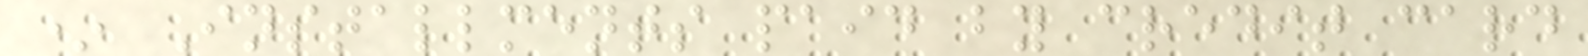* Installments paid by credit card
